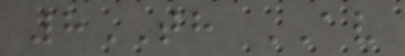8TH AV
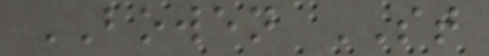BOWEN ST
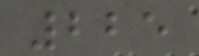225
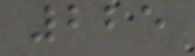225
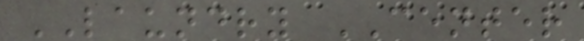LAUNDRY CENTER
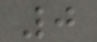0
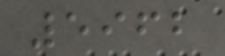5962
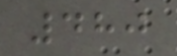480
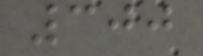300
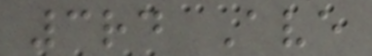3rd Ave
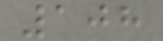108
